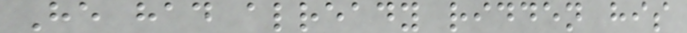He had already ridden his
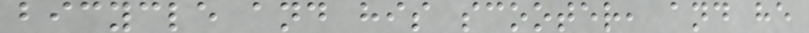bicycle and his scooter, and he
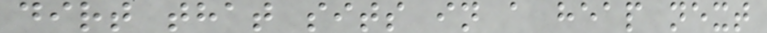dirt that sits in a heap next
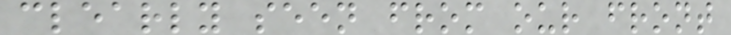clearly seen from our front
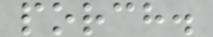porch.
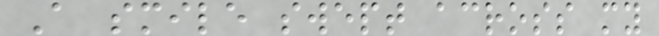A smile swept across my
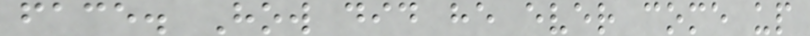face. How did he ever come up
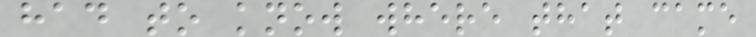had to know where that came
